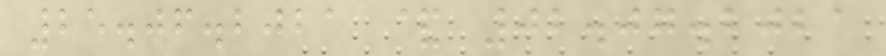25.06.2021 & 02.07.2021
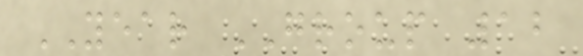YEAR GROUP 12
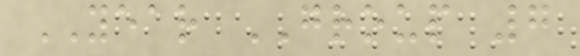YEAR GROUP 7
